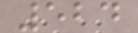524
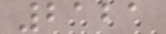2121
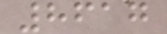8617
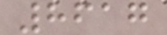8617
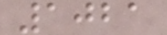1021
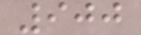900
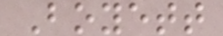Boyett
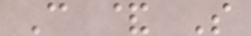C & S
